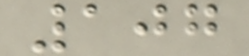107
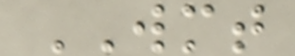WMT
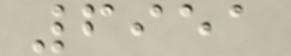6951
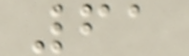61
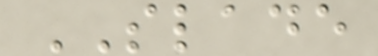SLADE
